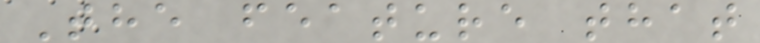The feature that
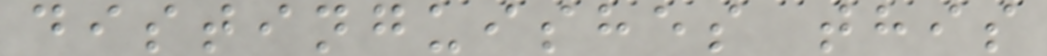distinguishes this
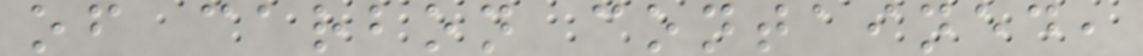of carbon contained,
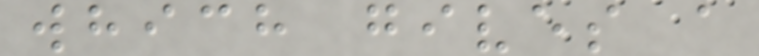which gives a
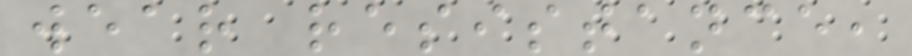wear resistance,
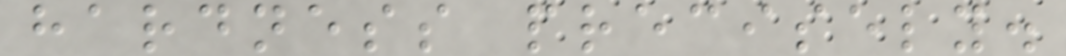hardness precisely.
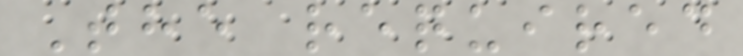The required
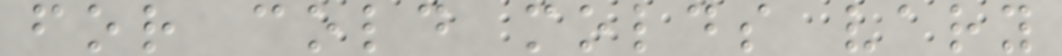for cold molds vary
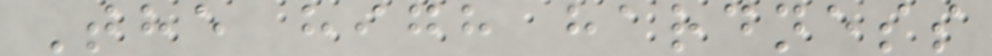The high hardness
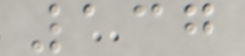137
